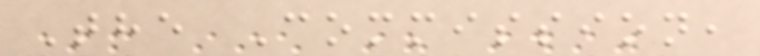The Commission,
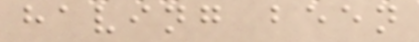having been
